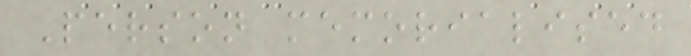Person memorialised
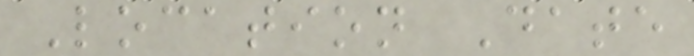Location Date
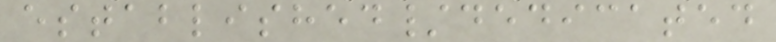established/dedicated
